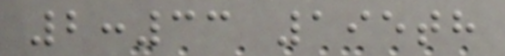2:33 195th
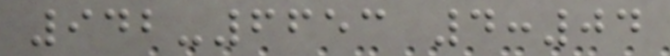942-6653 4:04
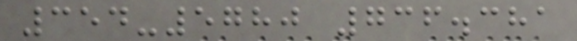354-5780 736.381
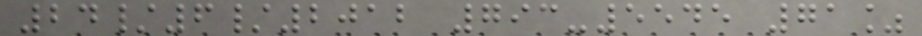24/6/2012 793-5545 71%
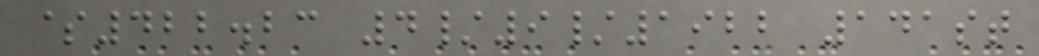$422.23 4/9/1922 141st
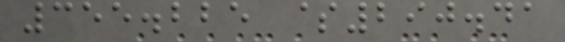355.225 $290.41
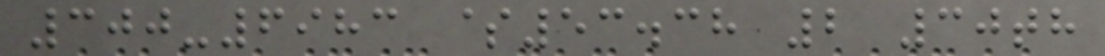300-6983 $53.38 2 30th
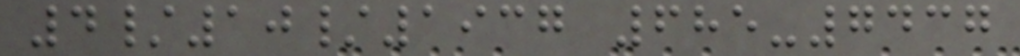4/10/1937 685-7437
